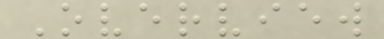Overview
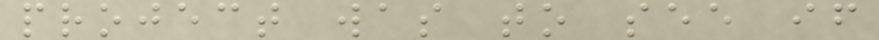project was to see if
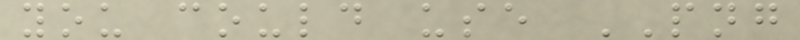you could use PNG
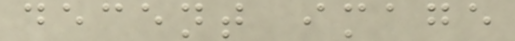decent image
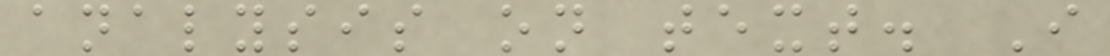analysis on text. I
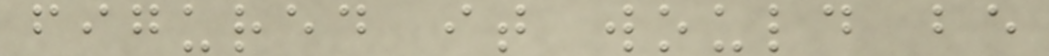figured it would be
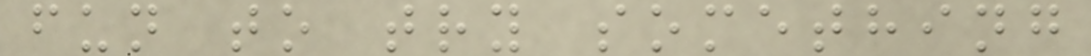fun to try something
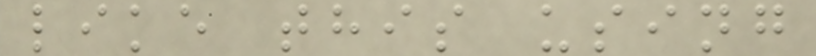like this using
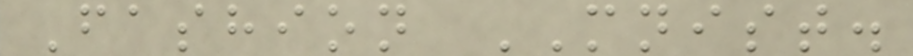Fashion MNIST.
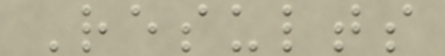Results
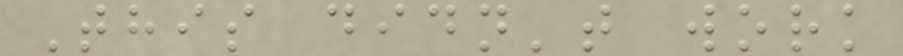This didn't work
